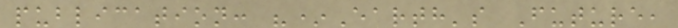publication: "*Earth's Future,
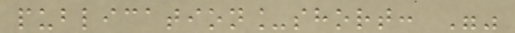publication_short: ""
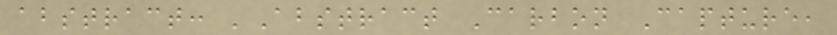abstract: 'Abstract Carbon Capture,
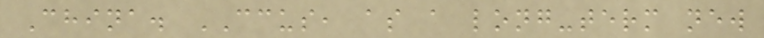China. CCUS, as a long-term new
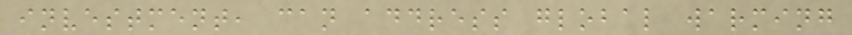investment, can address global warming
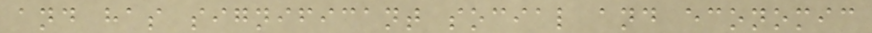and has significant social and economic
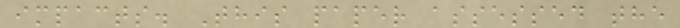impacts. This paper assessed the
